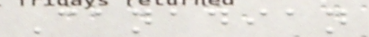Canadian
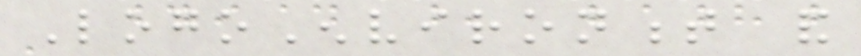LogoEnvironment and
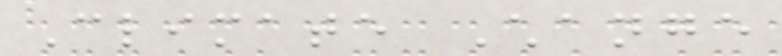Climate Change
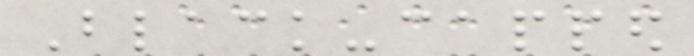Black-capped
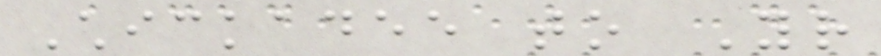Chickadee to Your
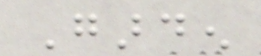Garden
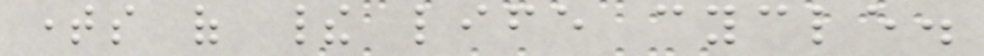times of their life cycle.
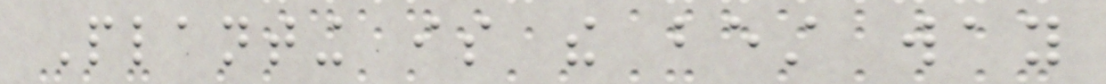Planting is the best way
